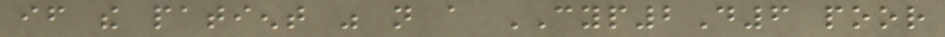if the patient was not a CYP2D6 poor
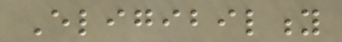Eligibility
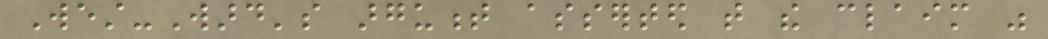West-Ward's argument asserted that the claim was
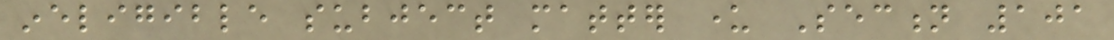ineligible subject matter under Section 101
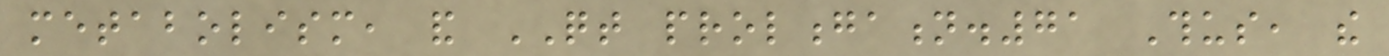metabolism, and QT prolongation.71 Thus, the
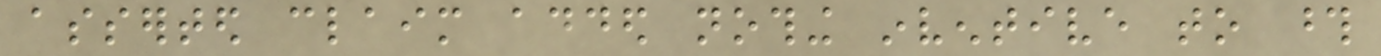asserted claim added nothing inventive to those
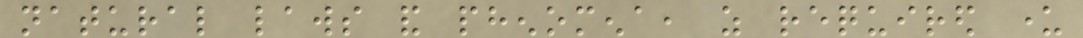natural laws and phenomena, as required under
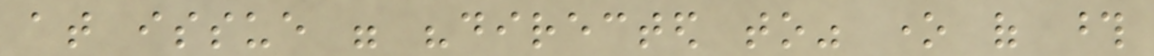at issue were "directed to" one of those
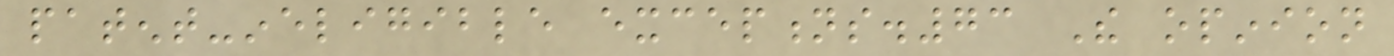patent-ineligible exceptions.73 The opinion
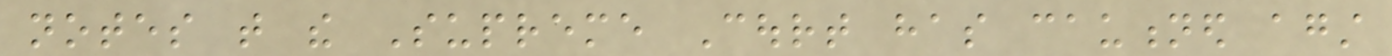notes that the Supreme Court has cautioned against
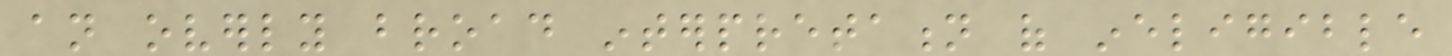an overly broad interpretation of ineligible
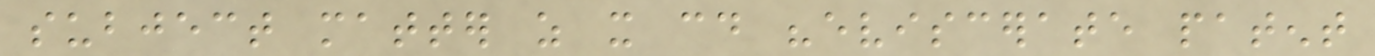subject matter as it could "eviscerate patent
